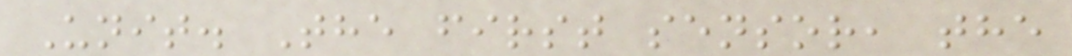Unit. The first sensor, the
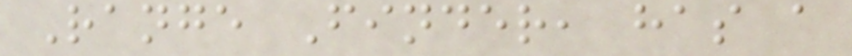Range Finder, has a
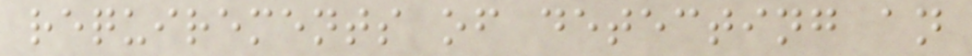requirements of detecting an
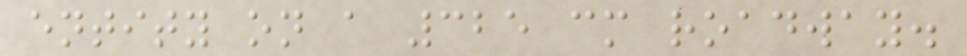entity on a 325 cm roadway.
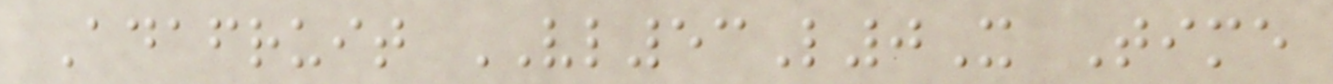Adafruit VL53L0X Time
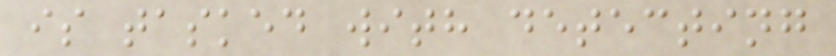is tasked with detecting
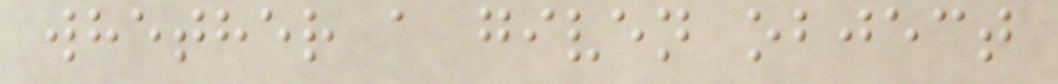whether a given object
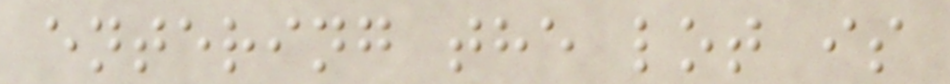entering the lot is
